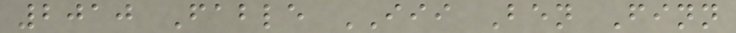2010 Fable III Ben Finn
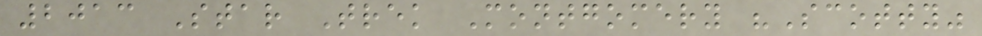2013 Star Trek Montgomery "Scotty"
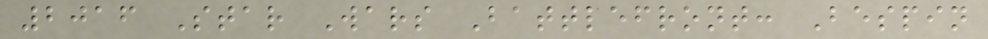2016 Star Wars Battlefront: Bespin
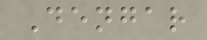Dengar
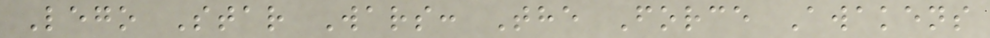Lego Star Wars: The Force Awakens
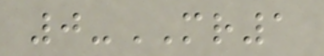0-MR1
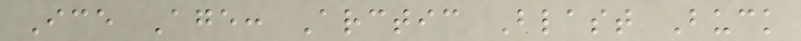Ice Age: Arctic Blast Buck
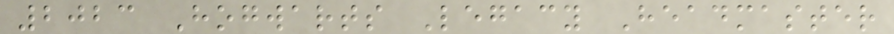2023 Hogwarts Legacy Headmaster
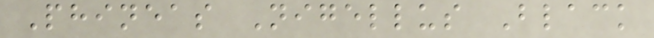Phineas Nigellus Black
